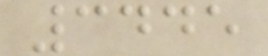3445
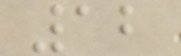12
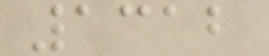1312
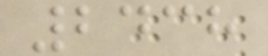2438
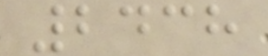2438
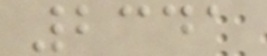2341
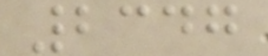2347
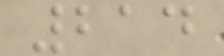214
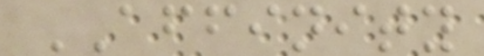AFFINITY
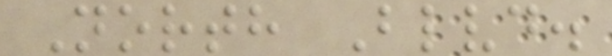North Blvd.
